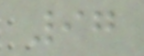97
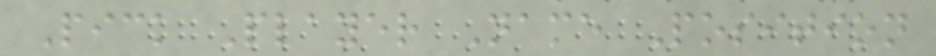Pick Player Name Position
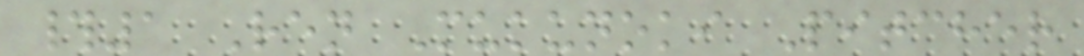#1 Ren Mukunoki Pitcher
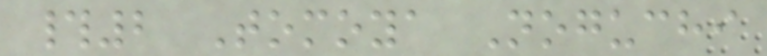#2 Tomoya Noguchi
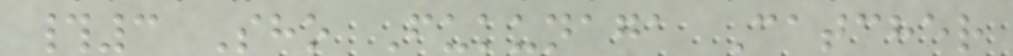#3 Sho Fukunaga Catcher
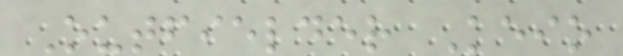Outfielder Keio
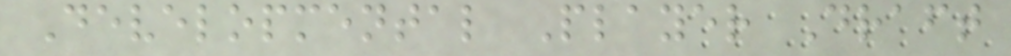Developmental Player Draft
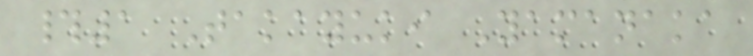#1 Takayuki Yamanaka
